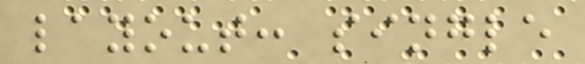layout: single
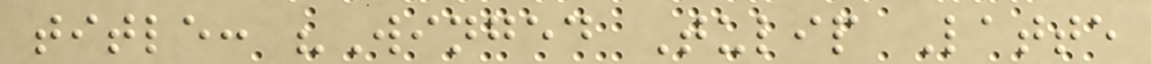title: "Winged Tulip Latte
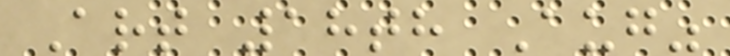Art 18th Aug"
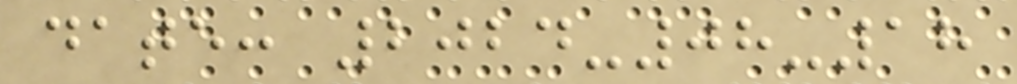date: 2024-08-18
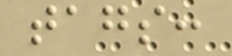tags:
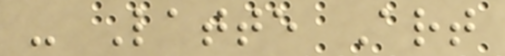- Latte Art
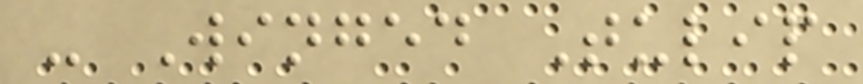- Winged Tulip
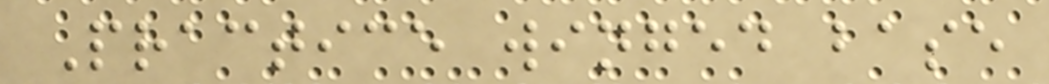Practice winged base
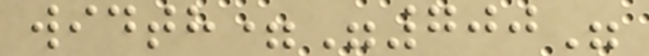width="700"
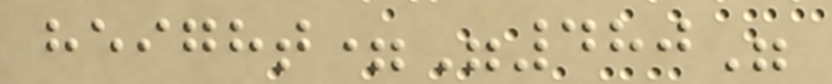height="480"
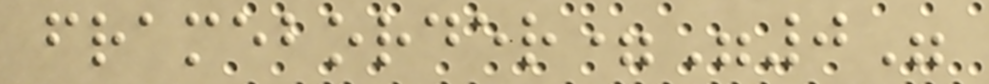frameborder="0"
